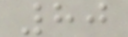80
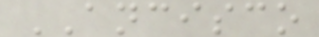ANCISCO
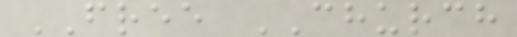FREE CHURCH
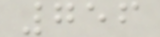756
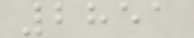2851
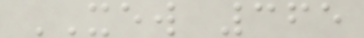XEW 365
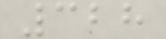328
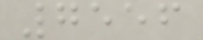7556
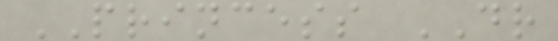PRINCESS DR
